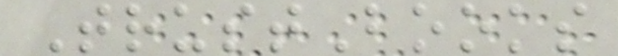TrustBooks
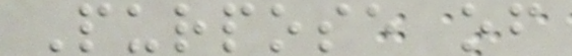Purpose of
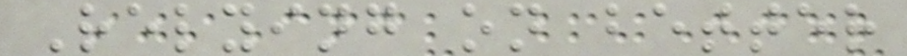Relying on better
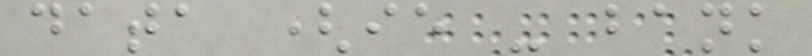data (ie - bank
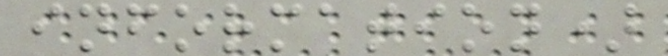information)
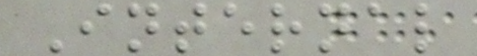Internal
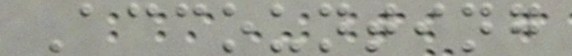Accounting
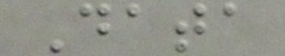Data
